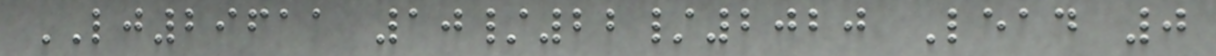LJ29611 10/22/2020 Lead 0
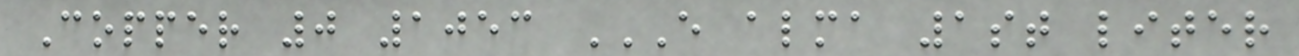Copper 0 1053 E ALMA 1ST LITER
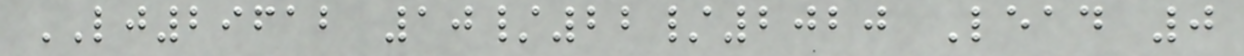LJ29612 10/22/2020 Lead 0
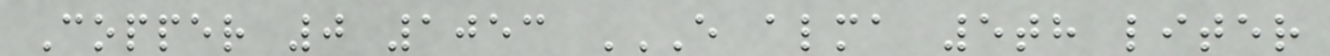Copper 0 1053 E ALMA 5TH LITER
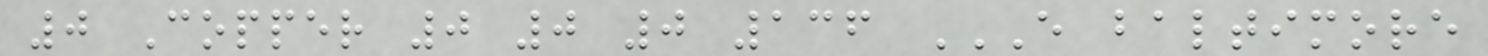0 Copper 0 0 0 136 E BALTIMORE
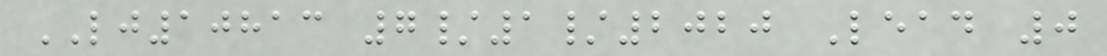LJ10813 7/1/2020 Lead 0
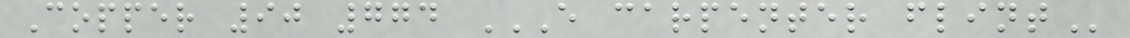Copper 90 774 E CARPENTER FLINT
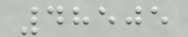48505
